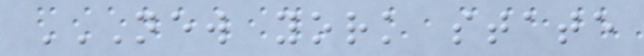NEW YORK STATE
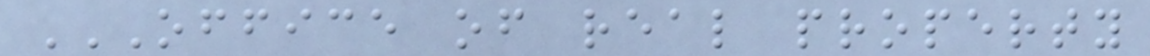OFFICE OF REAL PROPERTY
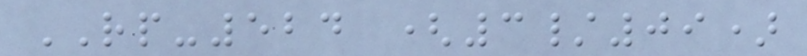RP-524 (3/09)
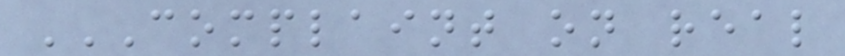COMPLAINT ON REAL
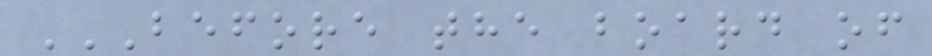BEFORE THE BOARD OF
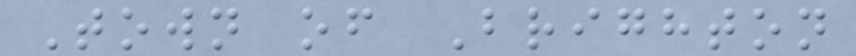Town of Brighton
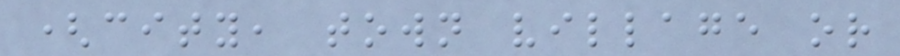(city, town village or
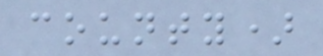county)
